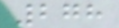278
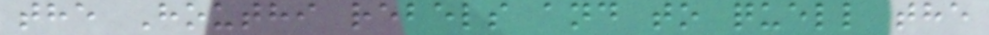the Houthi rebels and to quell the
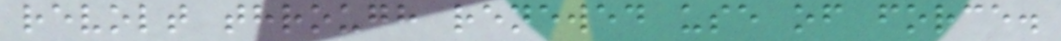revolt through renewed use of force.
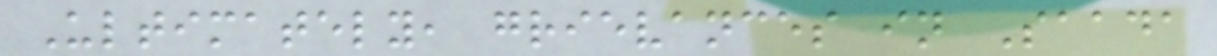Ultimately, grievances in Saada
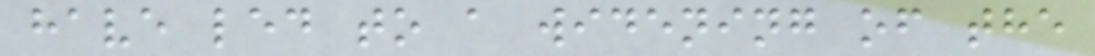have led to a widening of the
